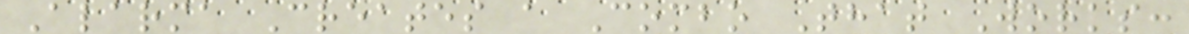Alarma Creates a Combo That Works:
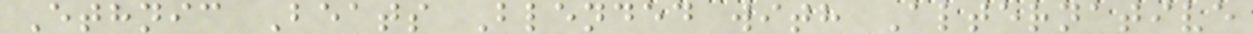Ethnic Beats Blended with Alternative
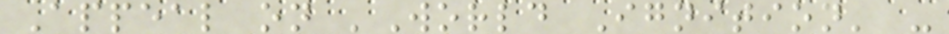Appeal on 'World Ignition' -
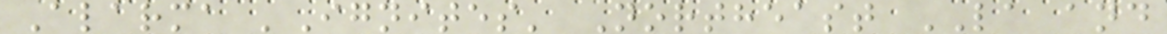Alarma 'Ignites' Northeast LA and
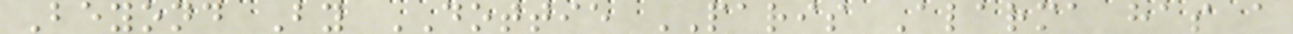Beyond By DOTTIE PARIS Alarma has a
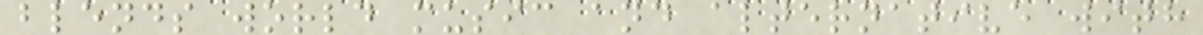blends world music and alternative with
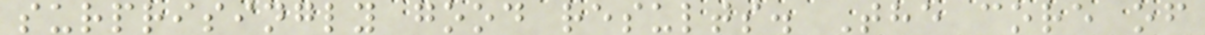surprisingly good results. The core of
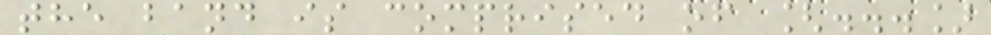the band is comprised of [...]
